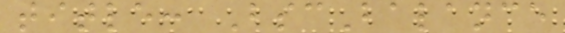title: BscBalance
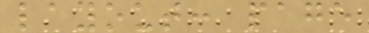layout: page
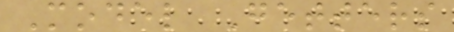Model Getters
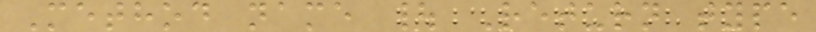Method name | Return type
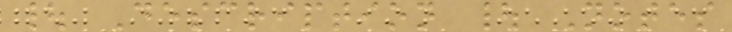| Description | Notes
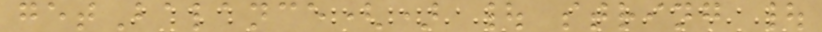getBalance() | string |
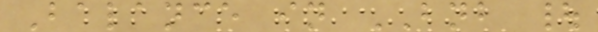Balance in BNB |
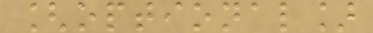[optional]
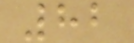82
